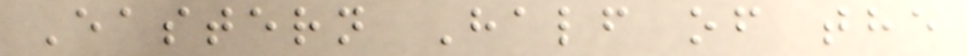Eastern Half of the
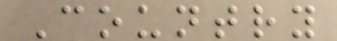Country
